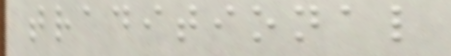traditional
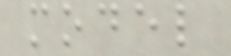model
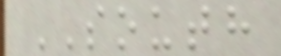SOUTH
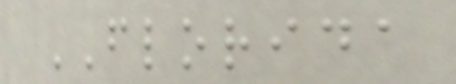FLORIDA
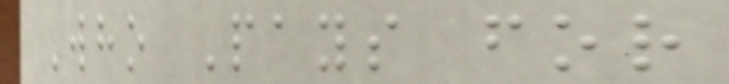Who Pays for
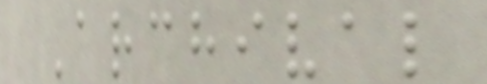Archival
